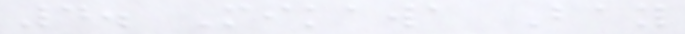4. Mikawa Bay
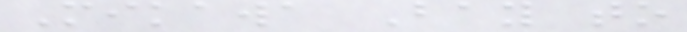Mikawa Bay to
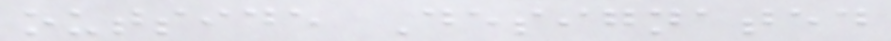outside Designated
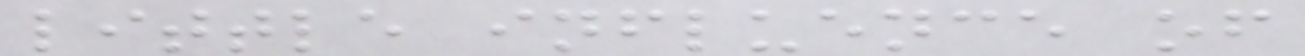little influence of
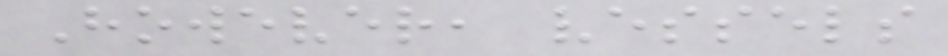However, vessels
